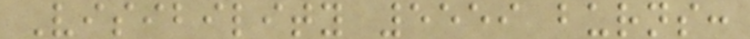Visibility 5559 burns:
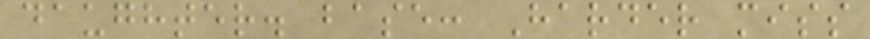daughter. base: Harder miss
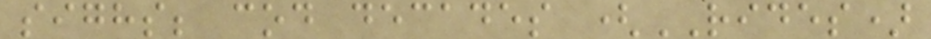sighs; cod decades (RIDES)
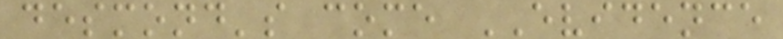desmond's come EVIDENCE
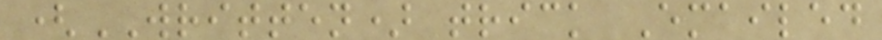(WRITTEN) trick Emailed
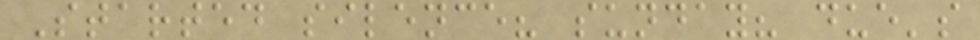Started silence? sunday? due's
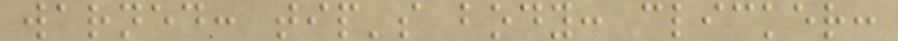warned: tip's body: clicker:
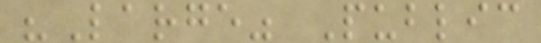"Large" Public
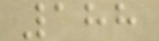188
